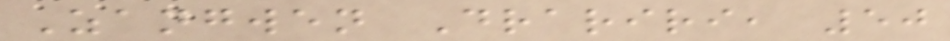Zangwen Drariri, 50
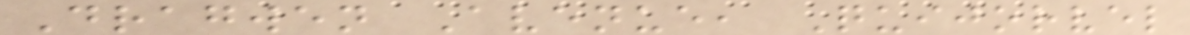Dragwen Avenue, Quijorvel
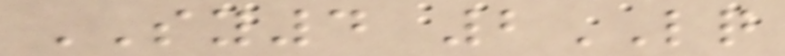SY4 2LQ
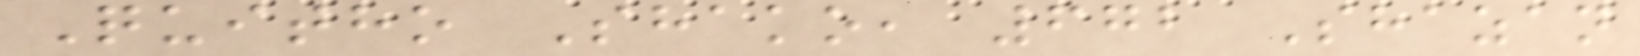Quitho Shako, 672 Shazan
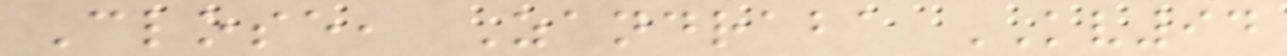Close, Zandraba KV94
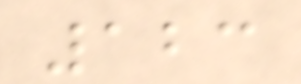123
